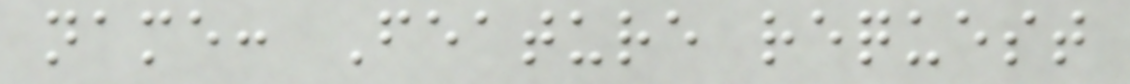name: Feature request
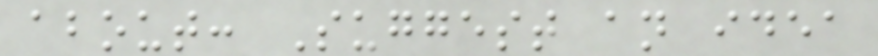about: Suggest an idea
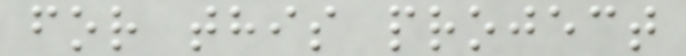for this project
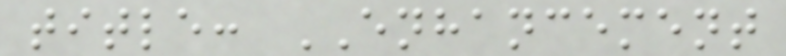title: ENHANCEMENT
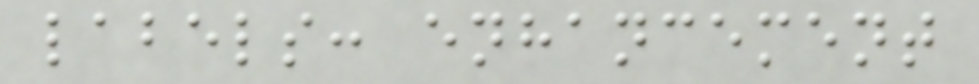labels: enhancement
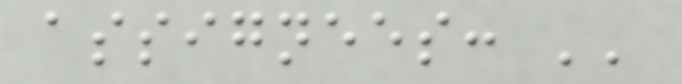assignees: ''
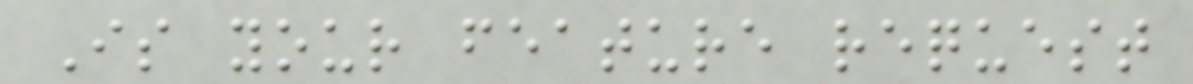Is your feature request
